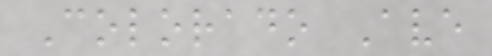Colorado Ave
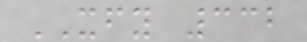XFY 332
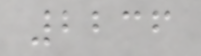2236
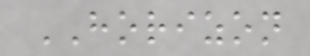HORIZON
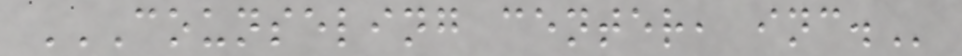COUNSELING CENTER, INC.
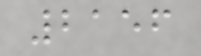2156
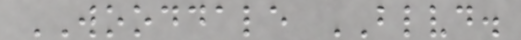WOODDALE BLVD.
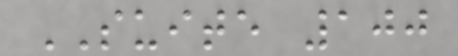SUITE 100
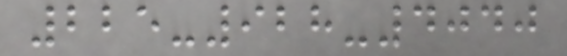225-928-4040
